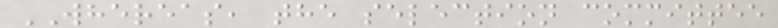WHEREAS, the selection committee
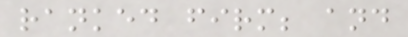ranked firm; and
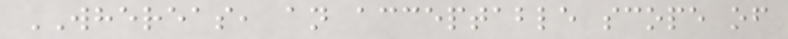WHEREAS, an acceptable scope of
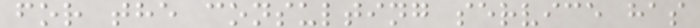for the consulting service has
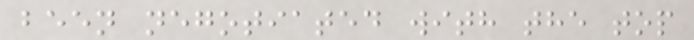been negotiated with the top
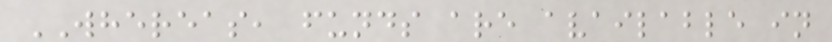WHEREAS, funds are available in
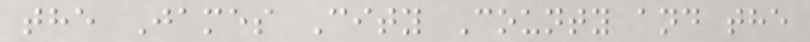the James City County and the
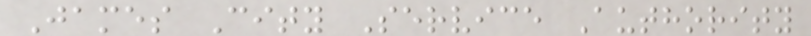James City Service Authority
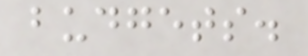budgets.
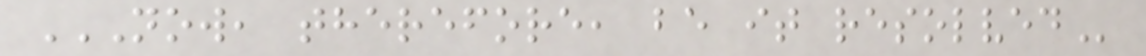NOW, THEREFORE, BE IT RESOLVED
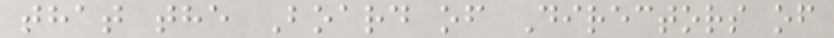that the Board of Directors of
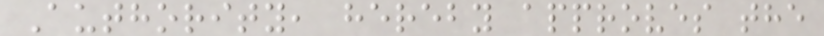Authority, hereby approves the
